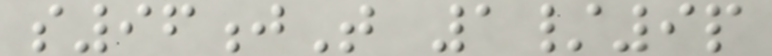s96jT 1/9p
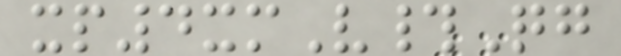xp4xmV#Qg
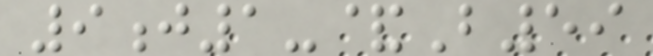9j1-&B59
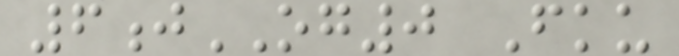6jOG0 Fku
